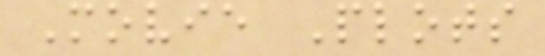Movie Plots
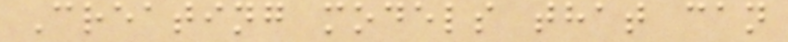Creating models that can
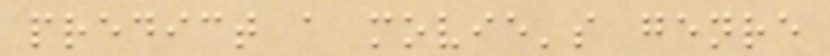predict a movie's genre
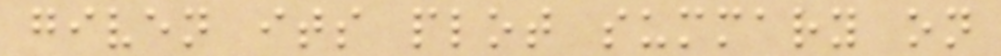given its plot summary on
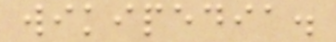wikipedia.
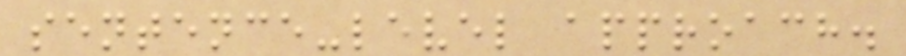sentence-level approach.
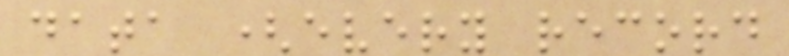data (every record
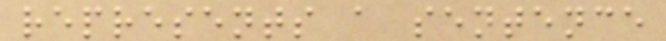represents a sentence
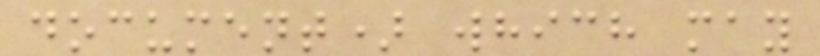document) which may
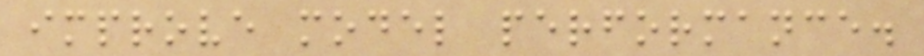improve model performance.
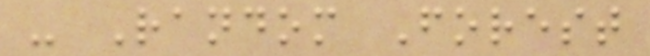- Random Forest
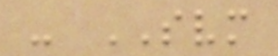- SVM
